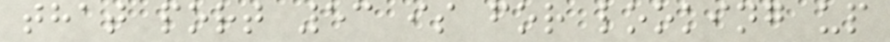that port 53 is for looking up
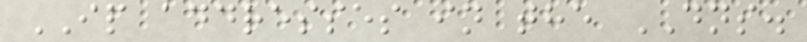IP addresses in the DNS.
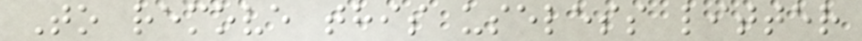To remove this useless litter
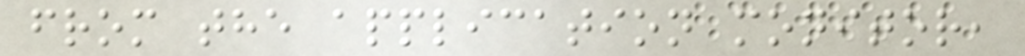from the application monitor,
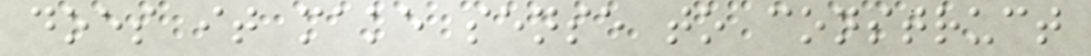does it make sense to construct
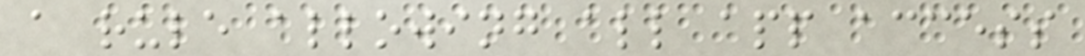a rule allowing all app access
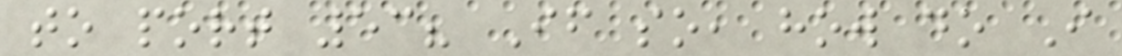to port 53? If so, how do I
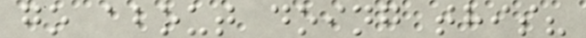go about doing this?
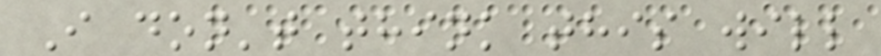I don't think this will
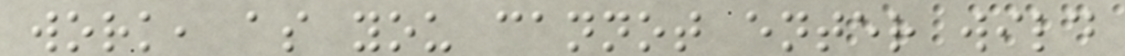work, as you cannot enter wild
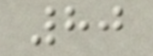80
